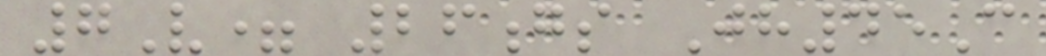7V= 26gs Jh45C
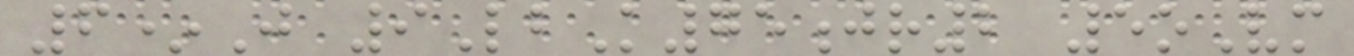6*J 9LbK75jr2 5oVm
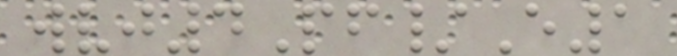wvj4Pf/E1
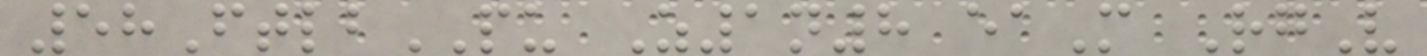58FtlbPU Z1n8 eaM RgV
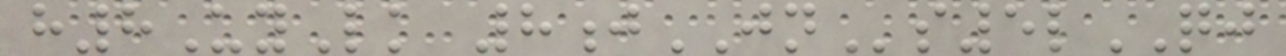h8UyLk 8jJNs5lQJ
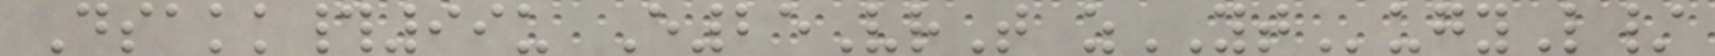Dsakk#99u E25VrT zYTugyL/
